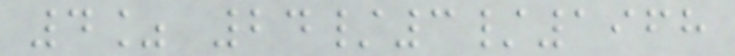4% 24/3/1968
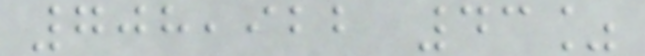708,922 43%
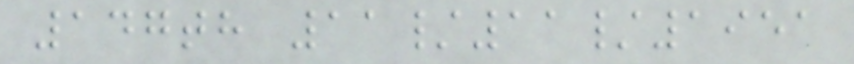147th 11/11/1951
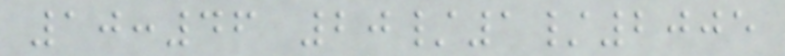10:46 20/1/2005
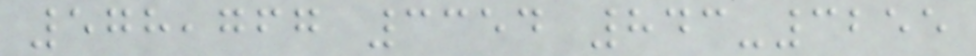578,767 3354 843-3255
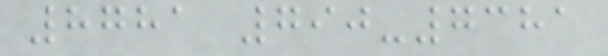8781 790-7381
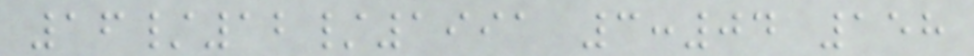16/12/1991 3:04 158
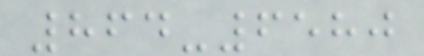864-6580
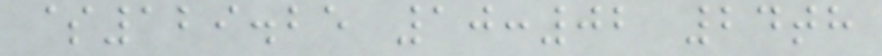$129.25 10:02 24th
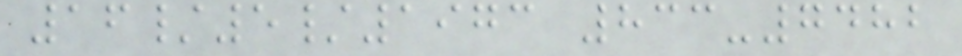16/5/1973 833-7482
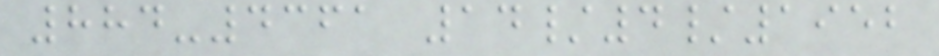884-4361 14/4/1952
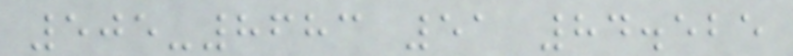505-8683 51 84.525
